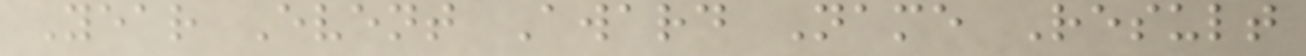Year Event Award Name Result
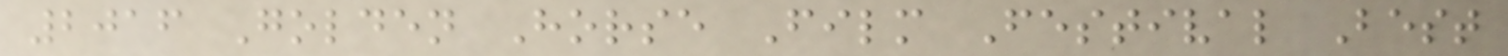2016 Golden Horse Film Festival Best
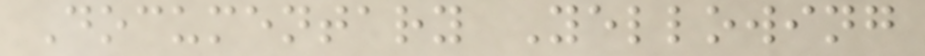Documentary Yellowing
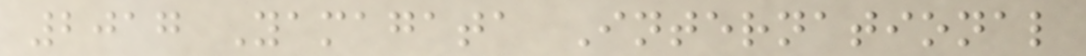2017 Yamagata International
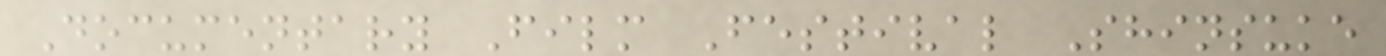Documentary Film Festival Shinsuke
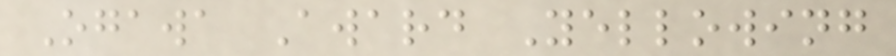Ogawa Award Yellowing
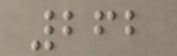262
